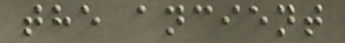the ancient
